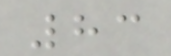83
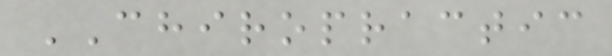CHIROPRACTIC
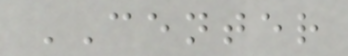CENTER
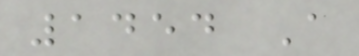1454 A
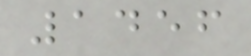1456
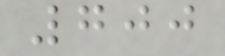700
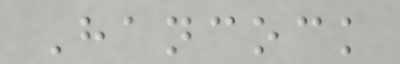Hancock
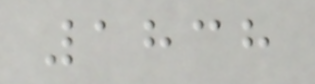1838
